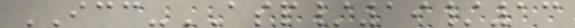ICC-ASP/19/13
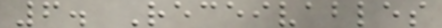6. Receivables
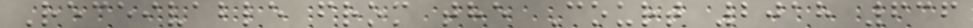Receivable from the Court 2018 636
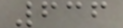636
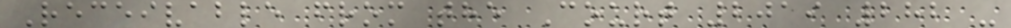Receivable from the Court 2019 282 -
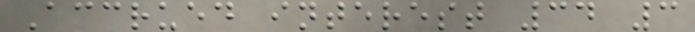Accrued interest 34 3
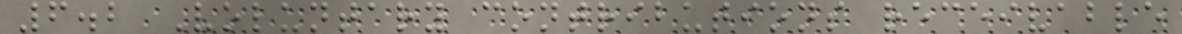6.2 Voluntary contributions receivable
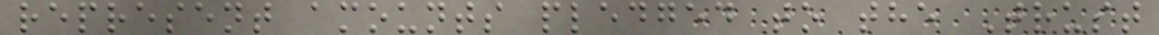represent amounts pledged to the Trust
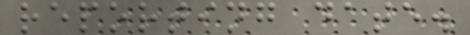reporting date.
